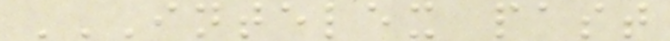INTELEX PAST
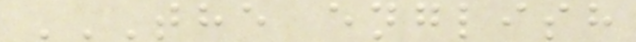THE ENGLISH
